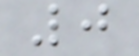0
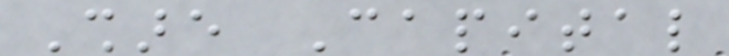Share Capital
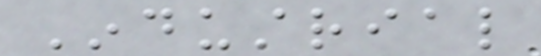Industrial
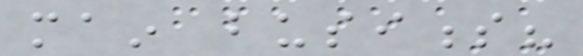main business?
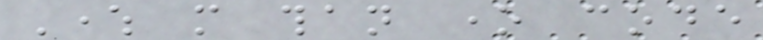Where more than one code
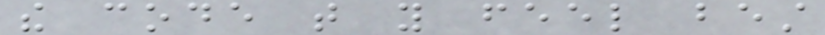the code that you feel best
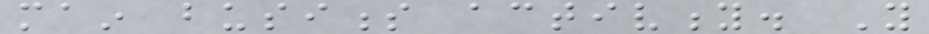main business activity. You
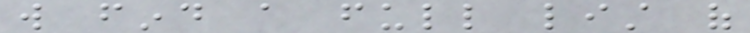will find a full list of
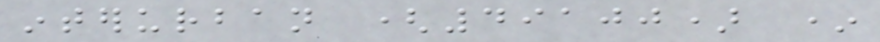interurban (49100) *
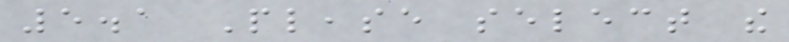5.1 Please select the
